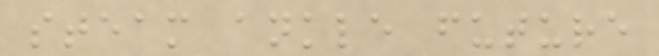steam ankle future
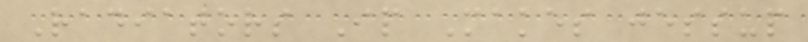Radiators Ip Makes jessup
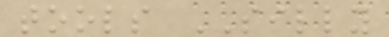tools SILLY
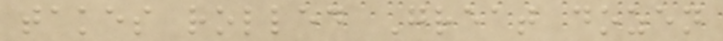takes rolled Great dozen
